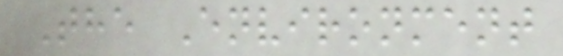The Environment
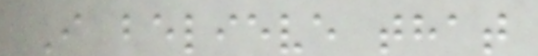I believe that
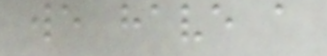we have a
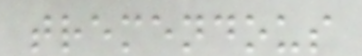tremendous
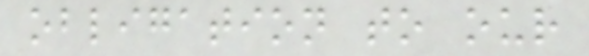obligation to our
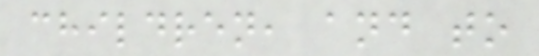children, and to
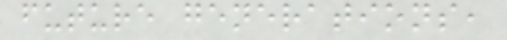future generations,
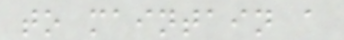to maintain a
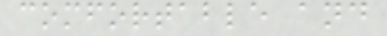comfortable and
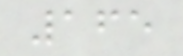165
